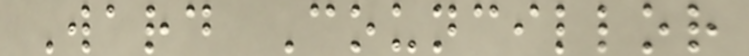Ward Councillor
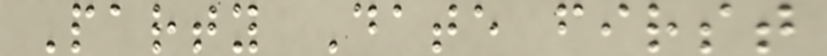Party Date first
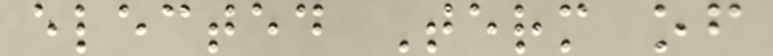elected Term of
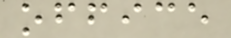office
